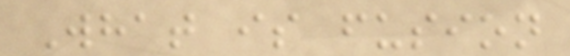What is fusion
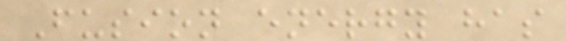Fusion energy has
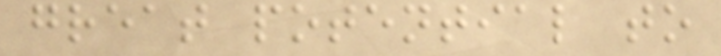great potential to
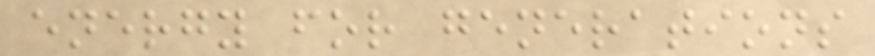energy for generations
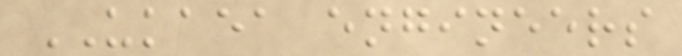UKAEA engineers
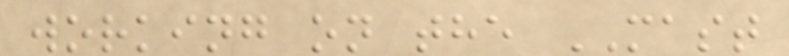working on the MAST
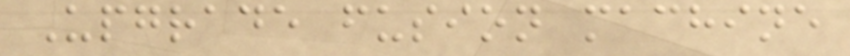Upgrade fusion machine
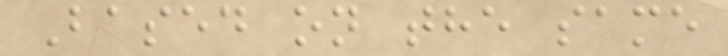Based on the same
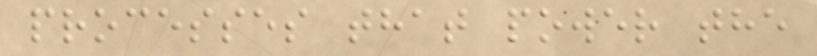processes that power the
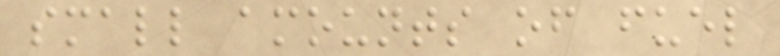small amounts of fuel
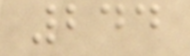244
